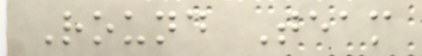Round Team
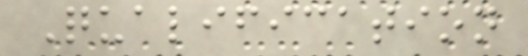Qualification
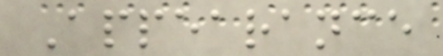Appearance
